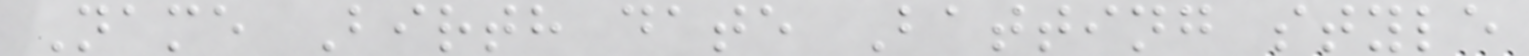Name Birth date Batting style
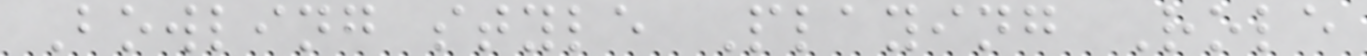Bowling style Playing Role
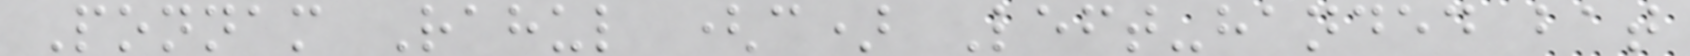Ponnam Rahul (c) Left-handed bat
